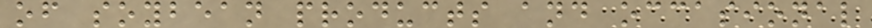of soybean products and occasional
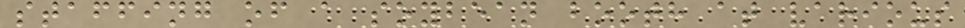staffing of a soybean booth at various
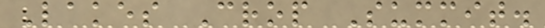Lakes Crop Summit.
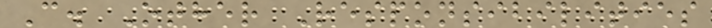C. Other Responsibilities
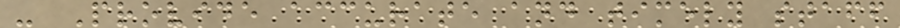- Provide accurate and timely staff
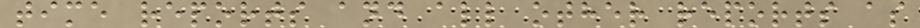time reports and all other reports as
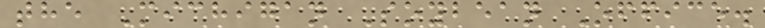the Michigan Soybean Office.
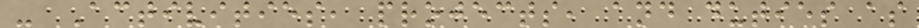- Activities, projects, and duties as
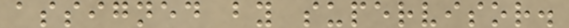assigned by supervisor.
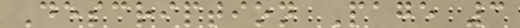Description Page 3
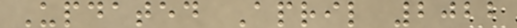Updated April 2022
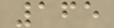165
